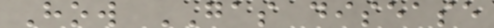How GAS disease
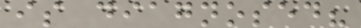is diagnosed?
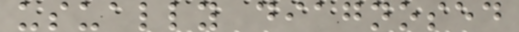usually diagnosed
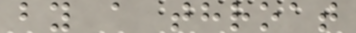by a throat
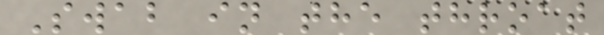Swab in the throat
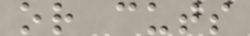or cuts
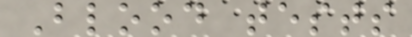Blood tests
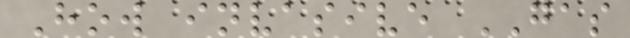How invasive GAS
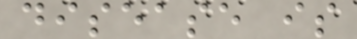disease is
